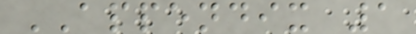APPENDIX 1
